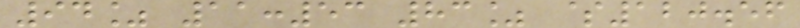94% 11:53 83% $120.56
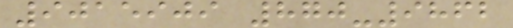9015909 870-9862
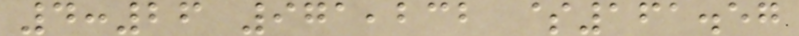4:26 971,232 $161.57
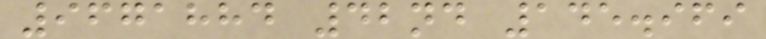9671884 42nd 145.969
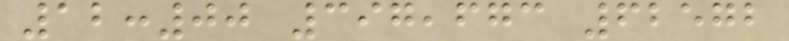12:00 397,673 62572
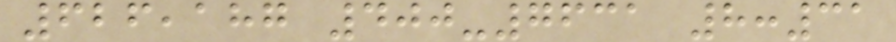626,187 400-7631 8:31
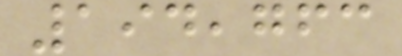194,763
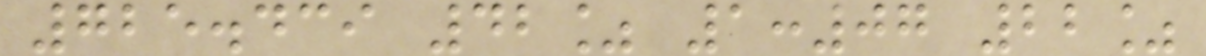725.439 42% 1:07 22%
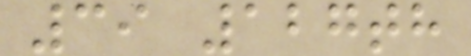39 127th
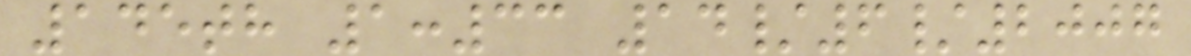145th 1:33 14/6/2007
